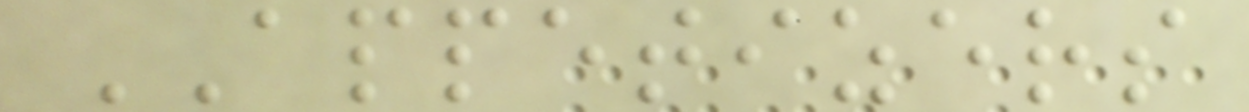APPETIZERS
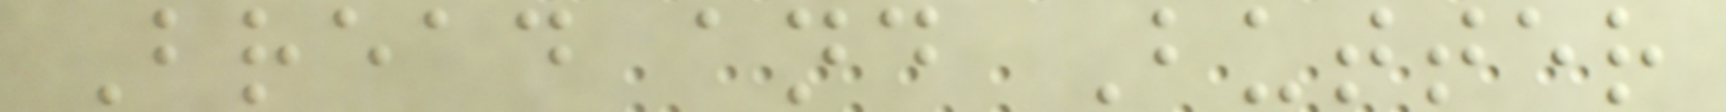Bread and Butter
